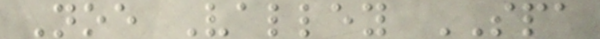Noe Valley SPA
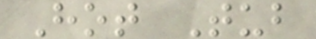Hot Tub
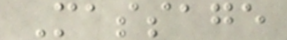Massage
